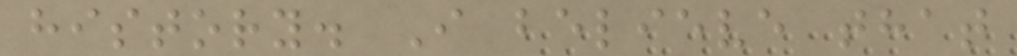history. I believe that
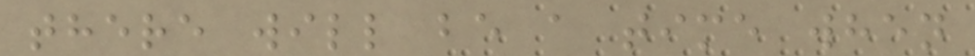there will be a time when
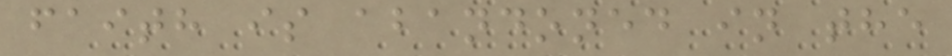faith is abandoned in the
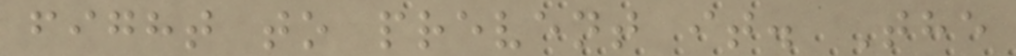fight to prevent it. The
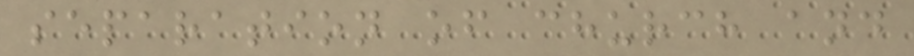separation of church and
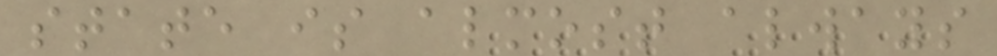state is almost always
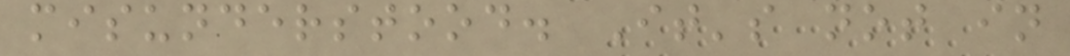misunderstood. It's not in
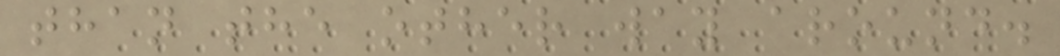than the other way around.
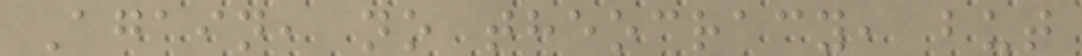Again, no theocracy, but
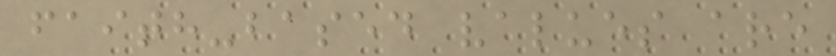faith-based values are
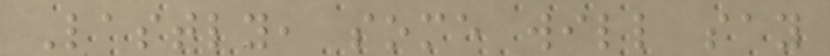Lastly, some will say
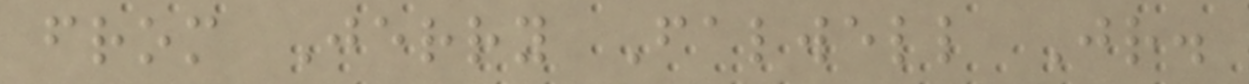from Jerry Falwell Jr.
